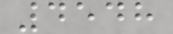4548
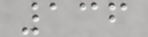136
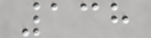138
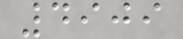4909
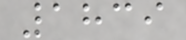1839
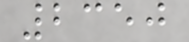2350
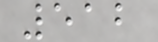512
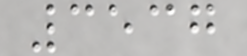3537
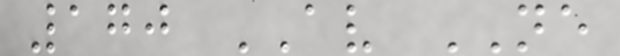170 AV NE
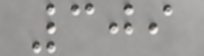309
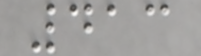413
